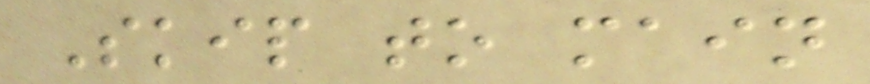Skip to main
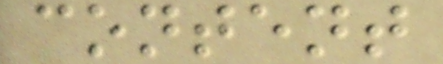content
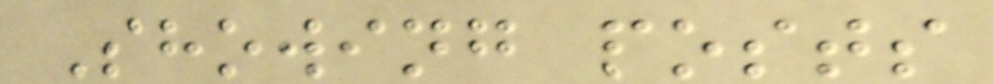Showing posts
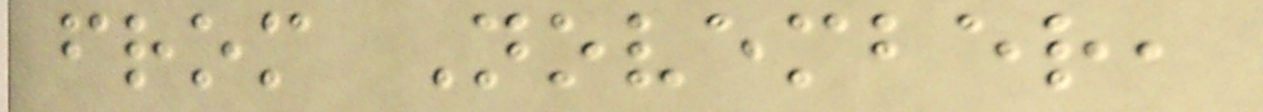from November,
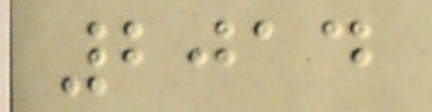2014
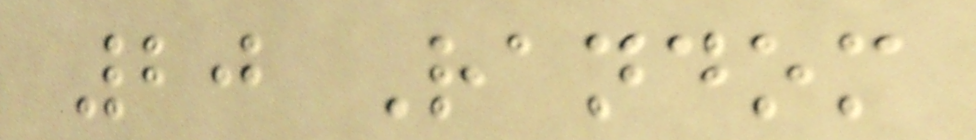20 Random
